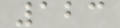123
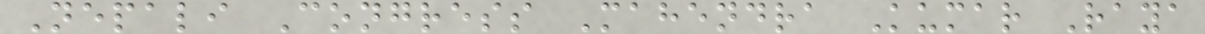Nepali Congress Mahendra Kumar Raya
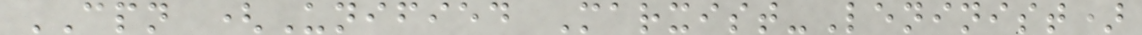CPN (Unified Marxist-Leninist)
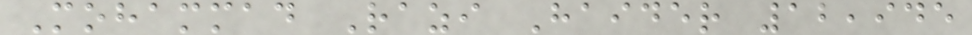Mohammad Razi Haider 12,945
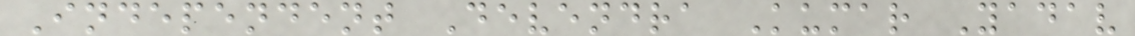Independent Devendra Kumar Yadav
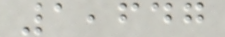1,647
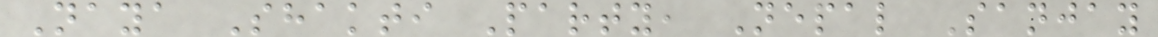Naya Shakti Party, Nepal Sanjay
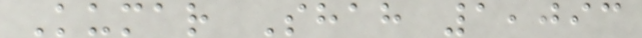Kumar Shah 1,093
